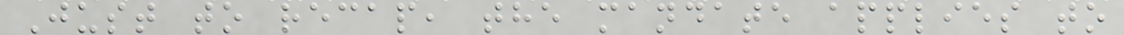Just to recap, the mandate applies to
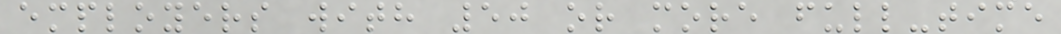employers with 50 or more full-time
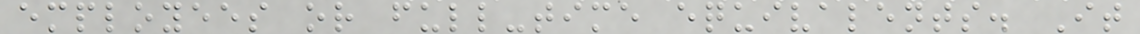employees or full-time equivalents. It
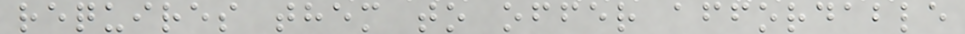requires them to offer affordable
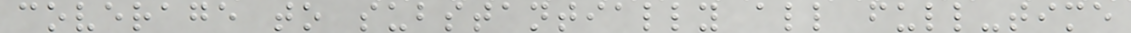coverage to substantially all full-time
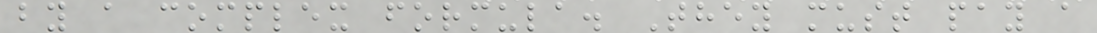by a complex formula. They must pay a
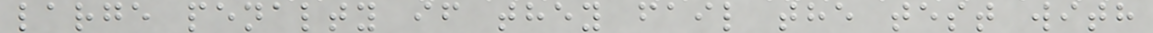large penalty if they fail the test with
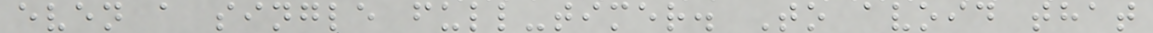even a single full-timer. To avoid that
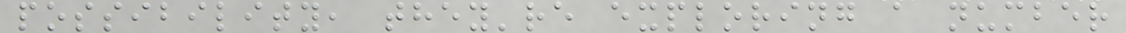possibility, they're exploring a number
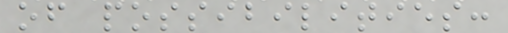of possibilities:
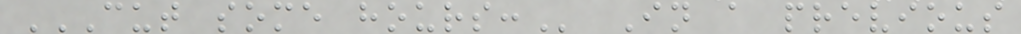CUT SOME HOURS: In a previous
